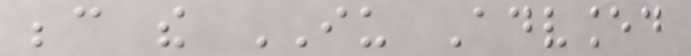because the IU Advanced
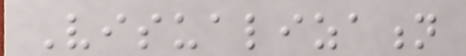Visualization
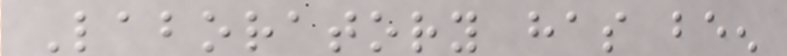Laboratory has been
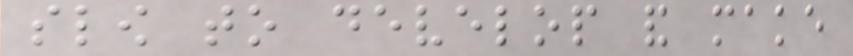slow to develop and make
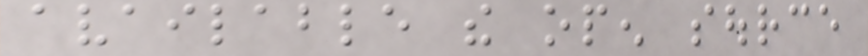available the open source
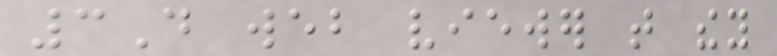3D web viewer that they
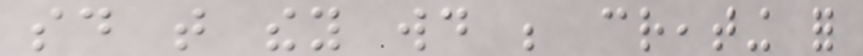said that they would be creating for
